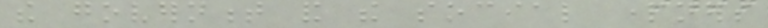the government and the social partners
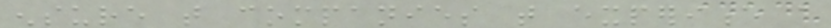ensure that companies that experience a
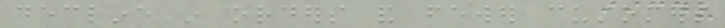decline in orders and fewer customers
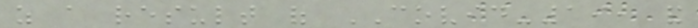as a result of COVID-19, and
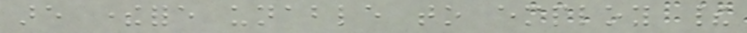are therefore unable to employ their
